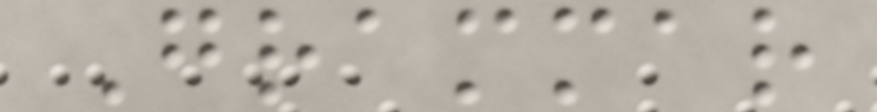Grammar
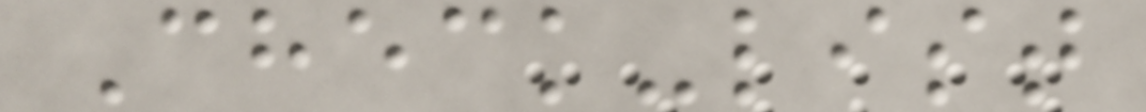Check-list
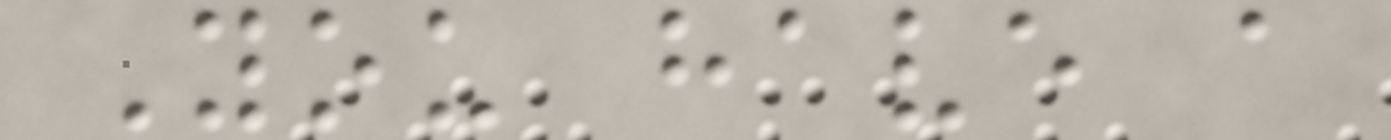You have a
